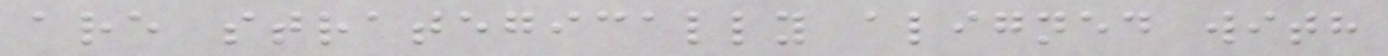are strategically aligned with
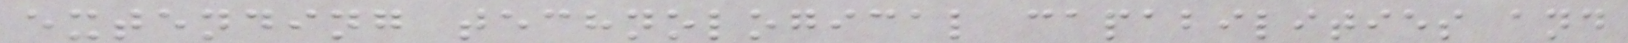extending technological capabilities and
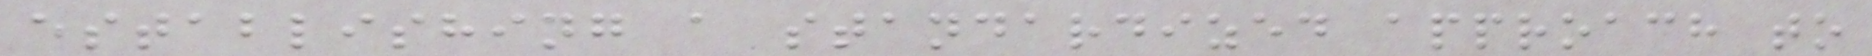establishing a standardized approach to
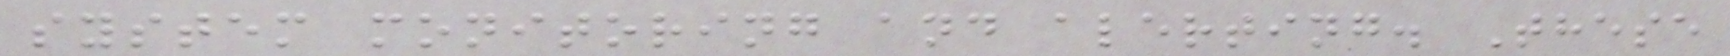system monitoring and alerting. These
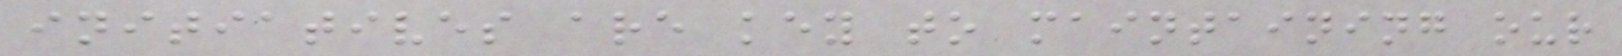initiatives are key to maintaining our
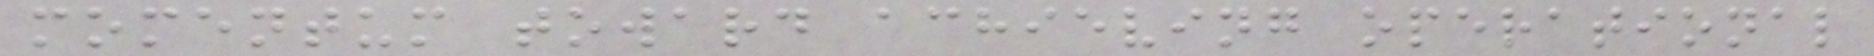momentum toward achieving operational
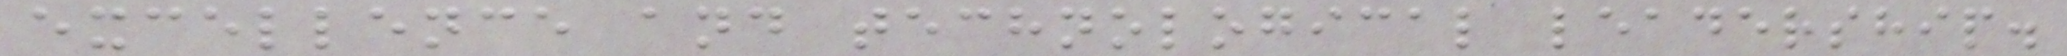excellence and technological leadership.
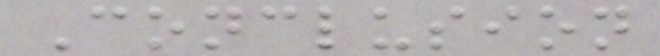Conclusion
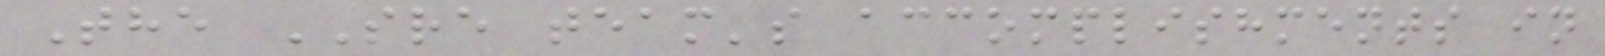The SRE team's accomplishments in
